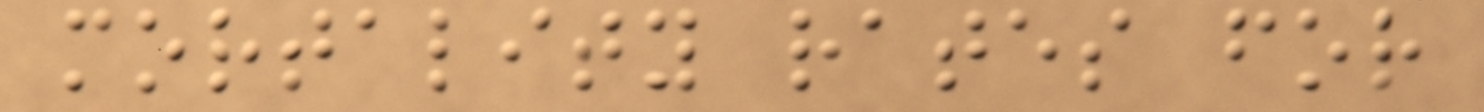mortality rates for
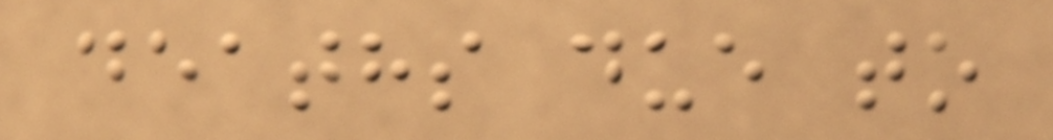deaths due to
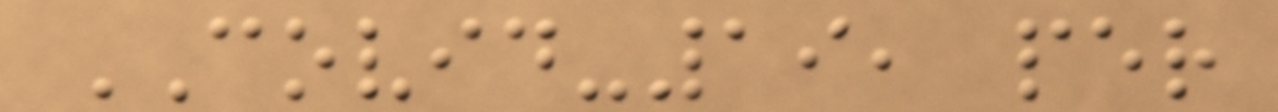COVID-19, per
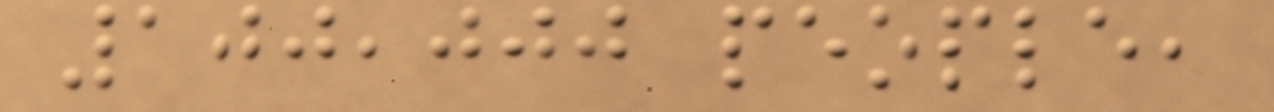100,000 people,
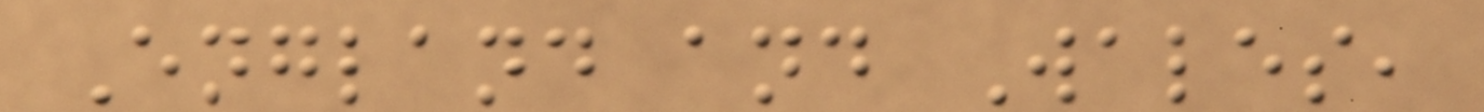England and Wales,
